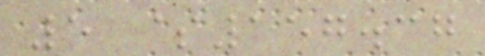5 $157.37
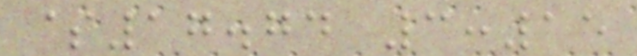$17.74 3:15
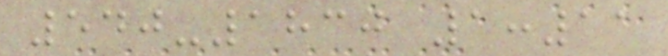540-1830 1:11
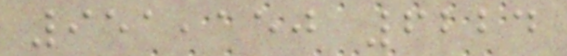951,150 6224
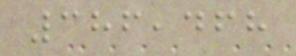386,468
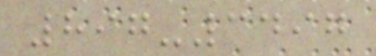897-3497
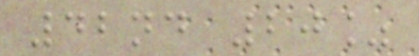42nd 20%
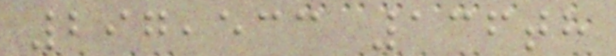297,533 136th
